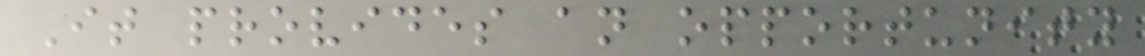It provides an opportunity
